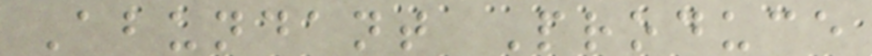Abundant Produce
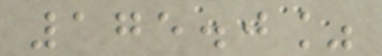175.0%
